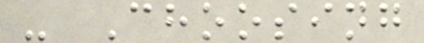- Choosing
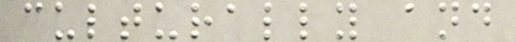culturally and
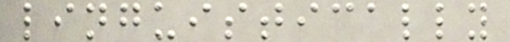linguistically
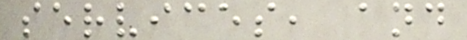services, and
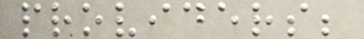providers;
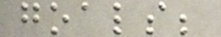goals;
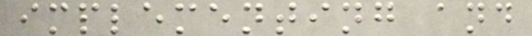implementing and
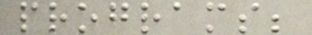programs;
